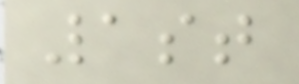1st
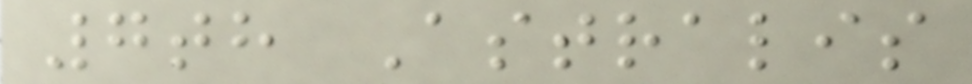7th Astralis
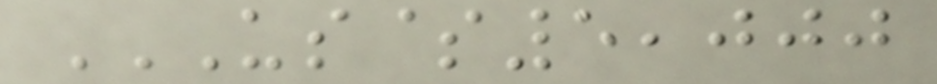US$5,000
